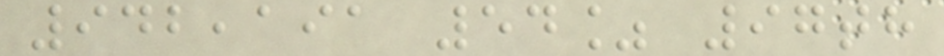942,191 54% 97th
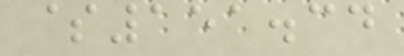$151.34
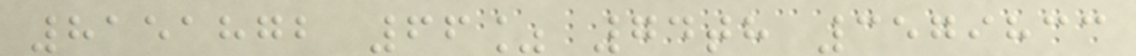8151872 66% 74th 3579833
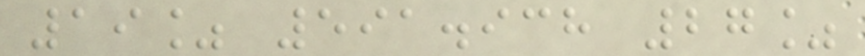19% 591.938 27%
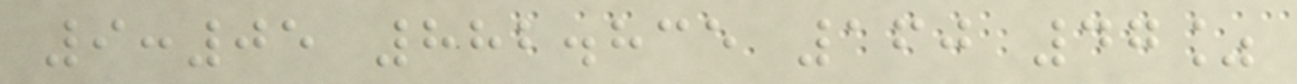9:05 882.835 160 47%
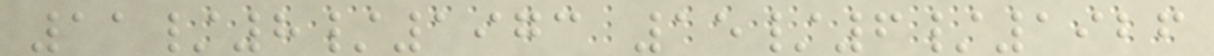11/8/1973 15/6/1926
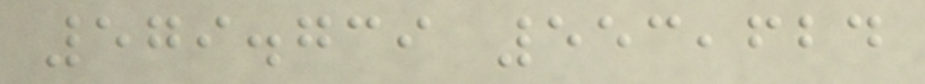579.739 553,624
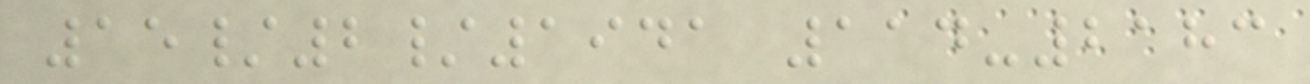15/2/1941 114-2183
